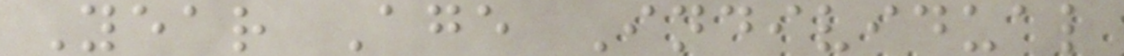Year Age Individual
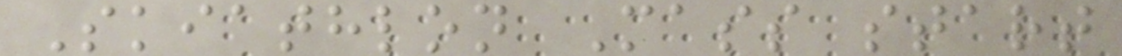Skiathlon Mass start
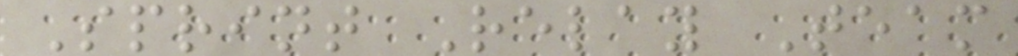Sprint Relay Team
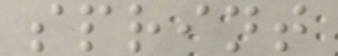sprint
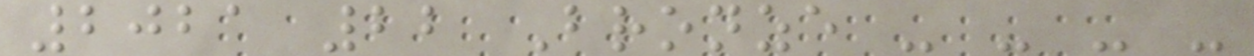2021 22 Bronze - - - -
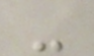-
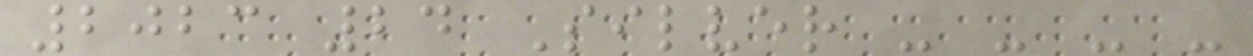2023 24 Silver - - - -
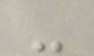-
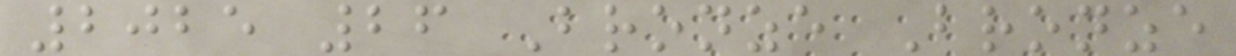2025 26 Bronze Bronze
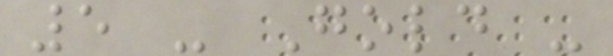5 - Gold -
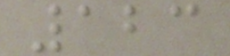123
